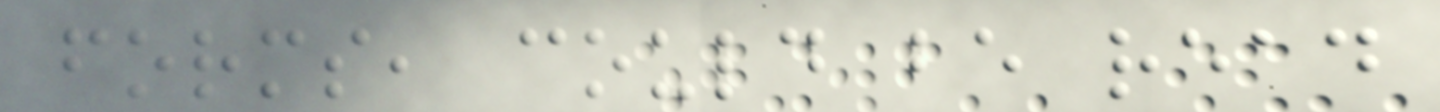forms, could be read
